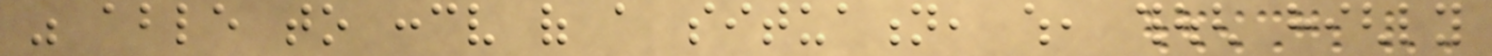was able to conceive of a situation, which, though highly
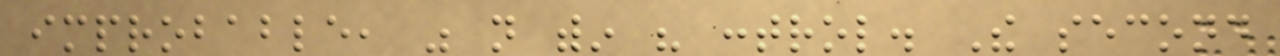improbable, was not within his control. The second
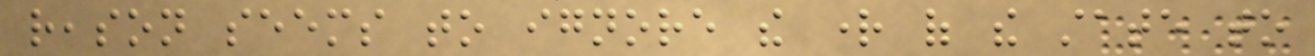reason seems to ignore the right of the state to
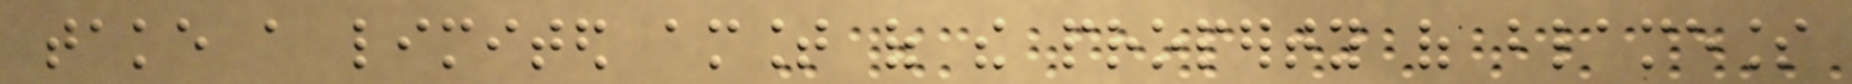take a limited amount of the property of blameless
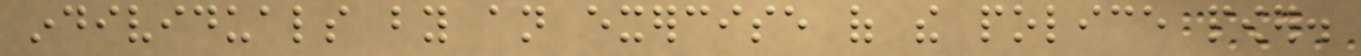individuals by an exercise of the police power.
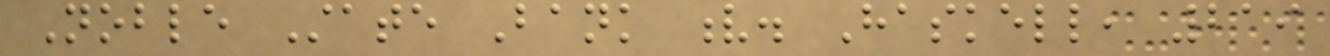Noble State Bank v. Haskell, 219
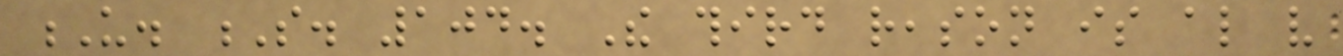U. S. 104. The third reason is also very
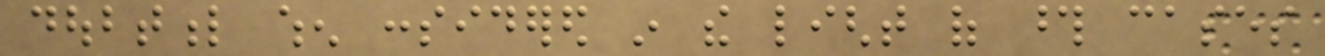doubtful when considered in the light of those cases
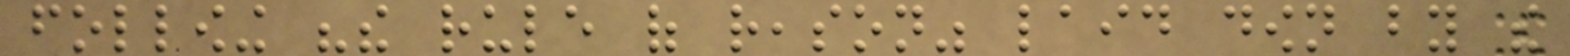following "the rule of reason" laid down by the
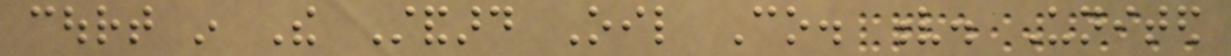court in The Standard Oil Co. v. United
